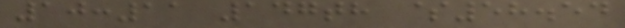10:11 147th $58.54
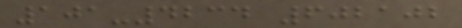101-4234 602102
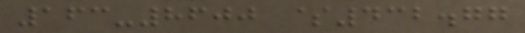163-8600 $432.77
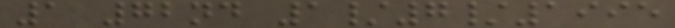1 72nd 1/7/1995
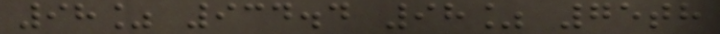98% 934.4 98% 75th
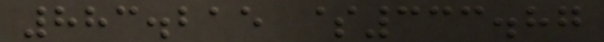883.215 $333.87
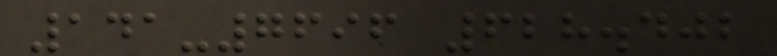141-7696 628.402
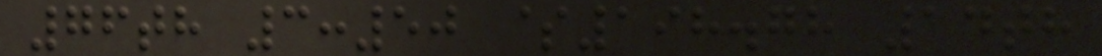76th 3:50 $198.78 14th
